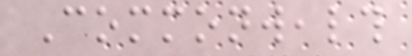Commonwealth
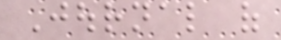Journal of
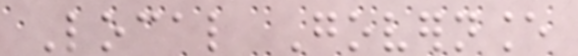Local Governance
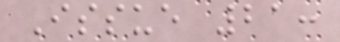Issue 21:
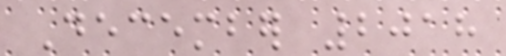December 2018
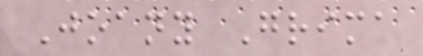Joany Grima
